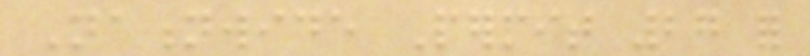Nationwide Permit 27 for
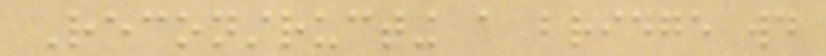Reconstructing a bridge would
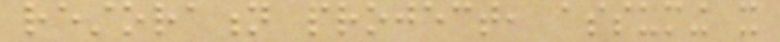restoration project, assuming it
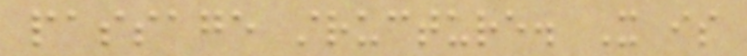passage structure. It is
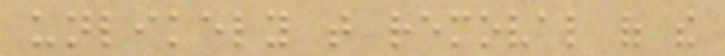unlikely that removal of the
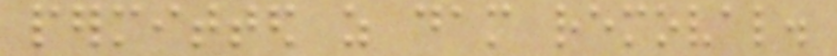permitted as dam removal.
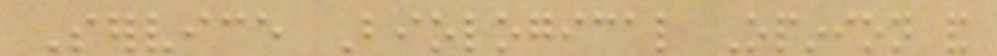Service Biological Opinion and
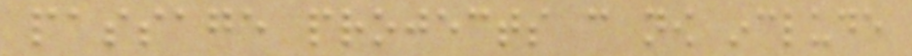passage projects can now include
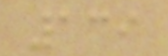139
